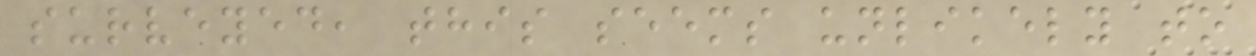surveyed, this seems unlikely to
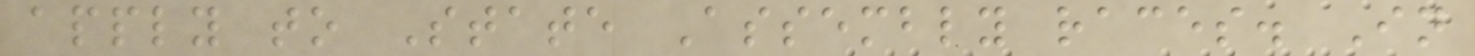apply to State Assembly races. In
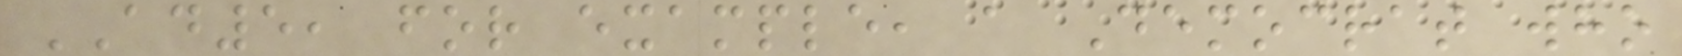AD5, for example, a Democrat who
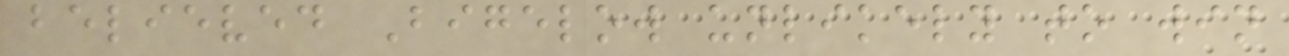believed Bigelow unlikely to win
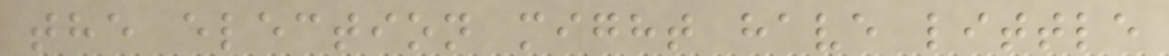the election might have little
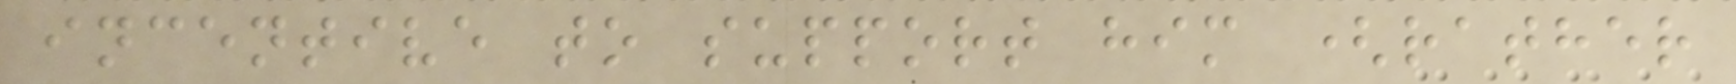incentive to support him (rather
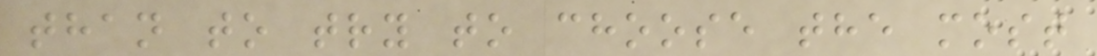than to try to choose the most
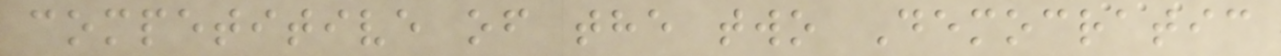competitive of the two Democratic
